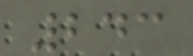243
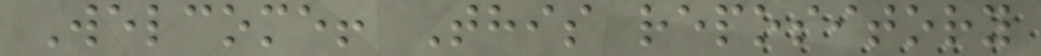Welcome! This repository
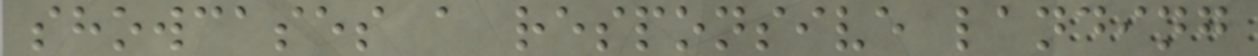showcases a responsive landing
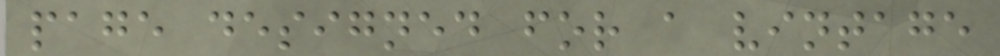page designed for a vintage
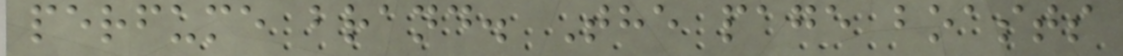perfume brand. The page boasts
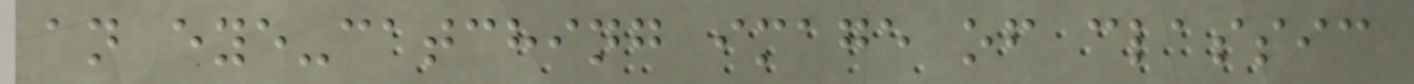an eye-catching image of classic
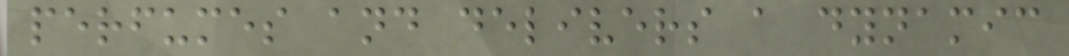perfumes and delivers a dynamic
